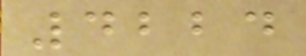4224
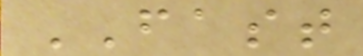FAST
